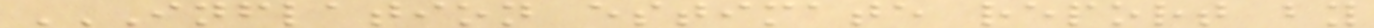INFLATION ESTIMATE REPORT BY
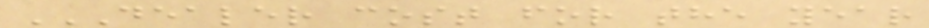DEALER COST FOR THE YEAR
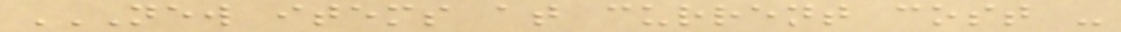NEW ITEMS AT CURRENT COST -
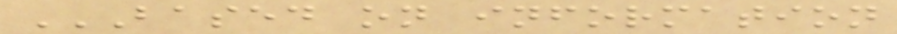BASED ON INFORMATION
